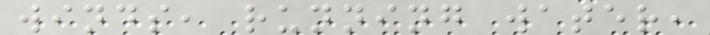winds, running water,
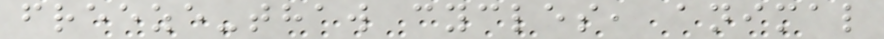freeze-thaw cycles, animal
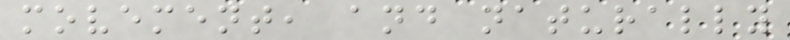movement, and naturally
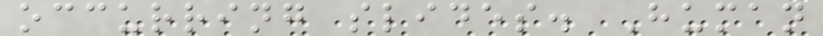occurring slides. Human
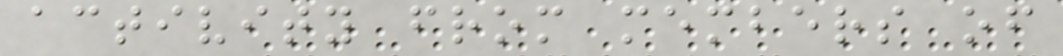activity from members of
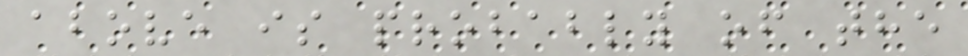above is probably of the
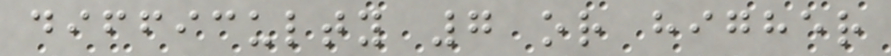difficulty 7 or higher
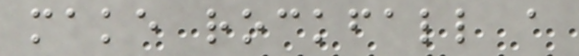make rockfall a
